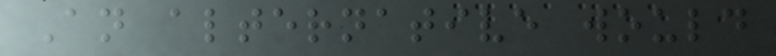An alternative would
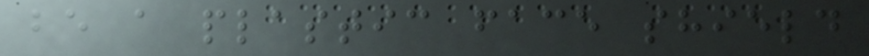be a plastic face shield
